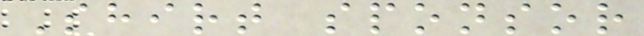Shirt sponsor
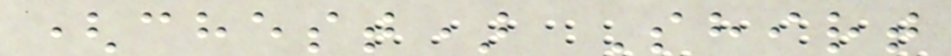(chest) Shirt
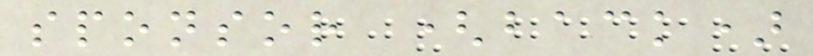sponsor (back)
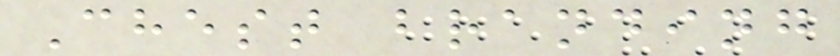Chest branding
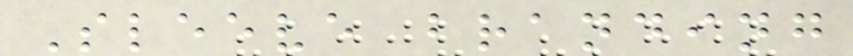Sleeve branding
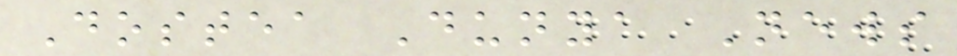Dostea Dunya News
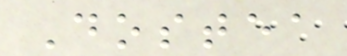Dostea
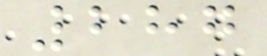287
